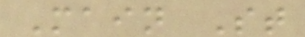Main St
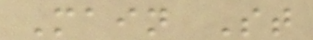Main St
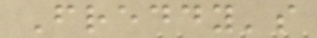Freddy's
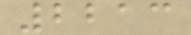2213
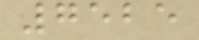7525
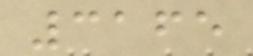3165
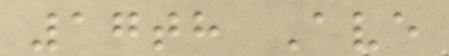17th Ave
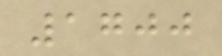1700
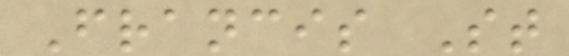Francis St
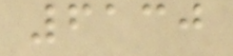6130
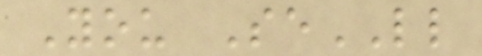You SeLL
